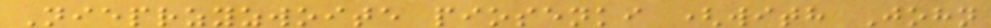Nieprzyzwoite piosenki (with John
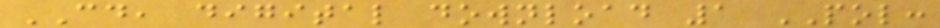CD, digital download 1 POL:
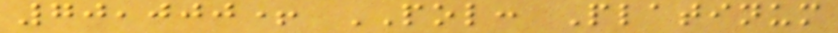70,000+ POL: Platinum
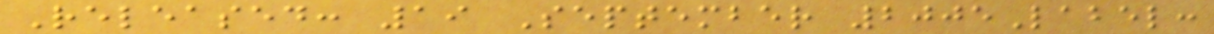Released: 19 September 2005Label:
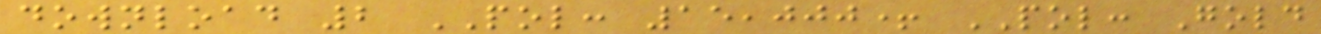download 2 POL: 15,000+ POL: Gold
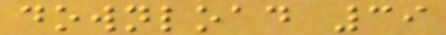download 39
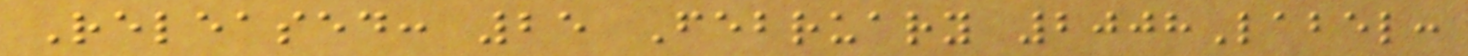Released: 25 February 2008Label:
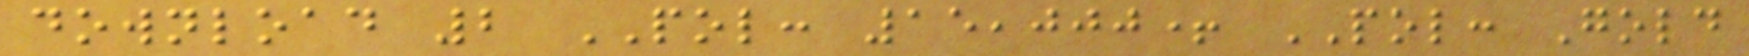download 2 POL: 15,000+ POL: Gold
